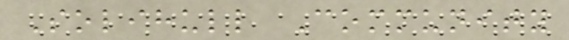Solihull Community
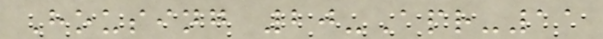Housing 20-Apr-11
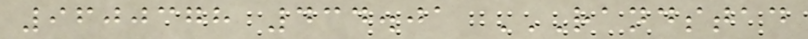9600378 434.01 RANDSTAD
